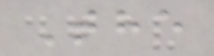The
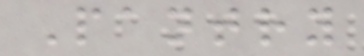Pantry
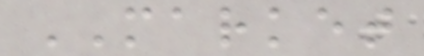MARKET
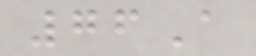76A
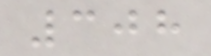308
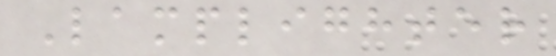Lamplighter
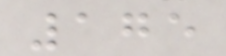175
